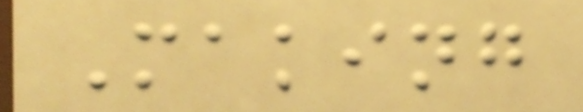Making
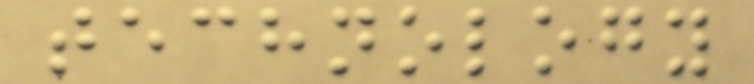technology
